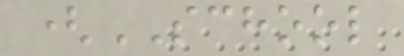(SCHOOL
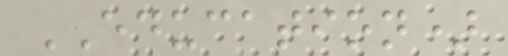EDUCATION)
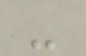-
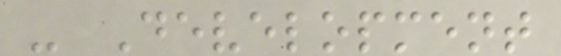- Development
